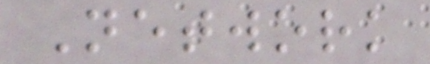Network
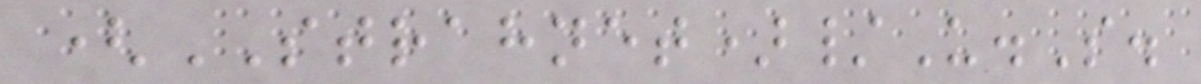(STRAHNET)/U.S.
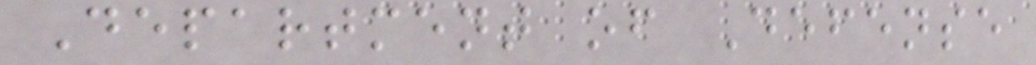Department of Defense
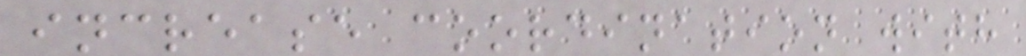increase coordination with
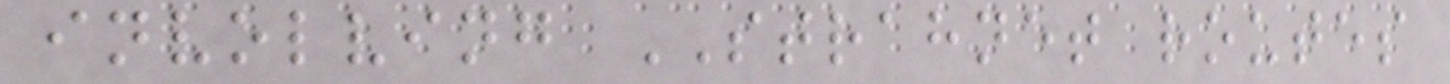involving STRAHNET routes
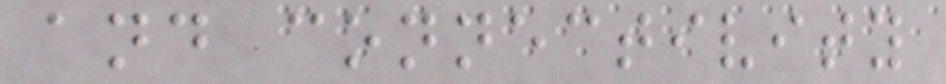and connectivity
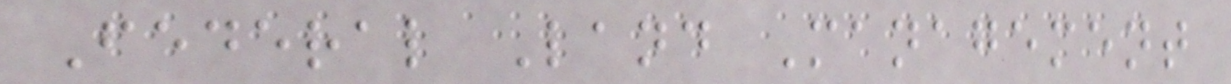Federal Land Management
